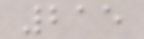215
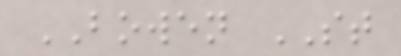BOWEN ST
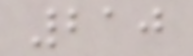210
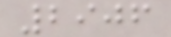2906
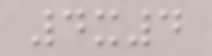4x4
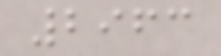2963
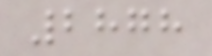2878
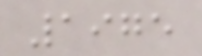1975
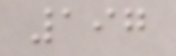197
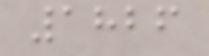1826
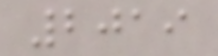2019
